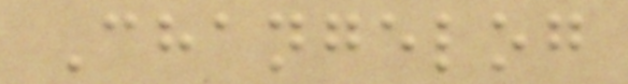Changelog
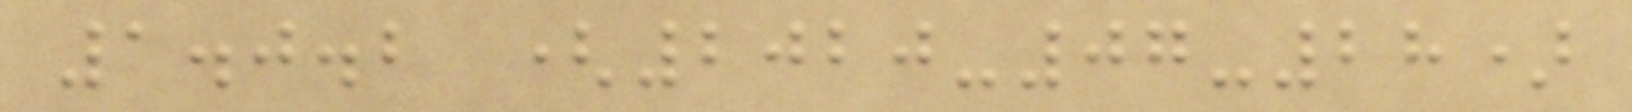1.0.2 (2020-07-28)
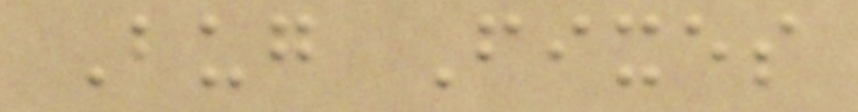Bug Fixes
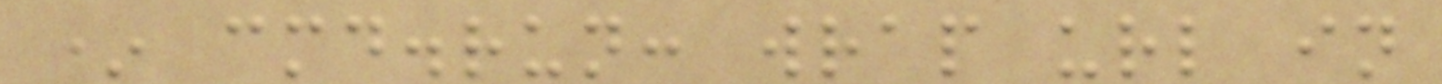* cmd.run: wrap url in
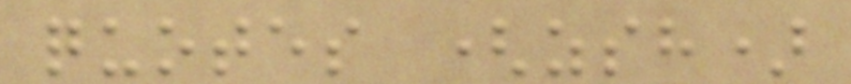quotes (zsh)
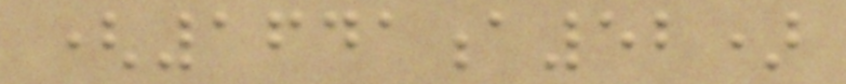(1641a52)
